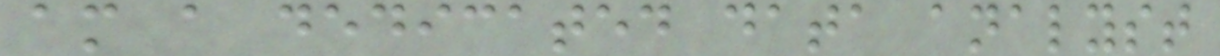am a dedicated data analyst
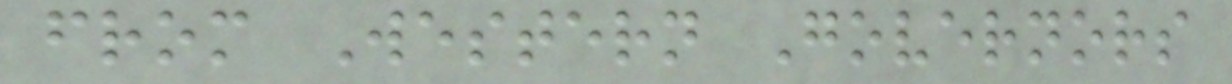from Western Governors
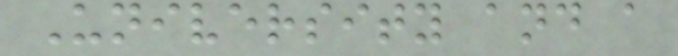University and a
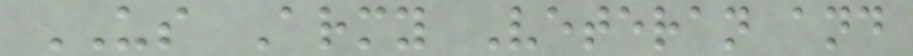US Army Veteran and
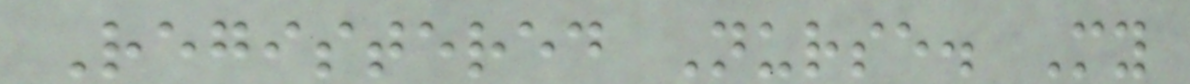Registered Nurse. My
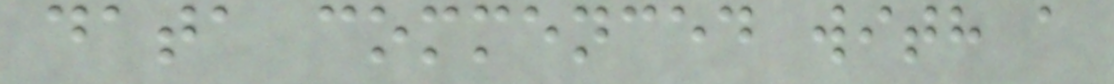data commenced with a
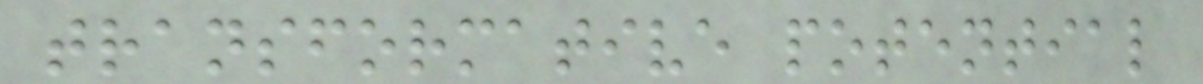transformative potential
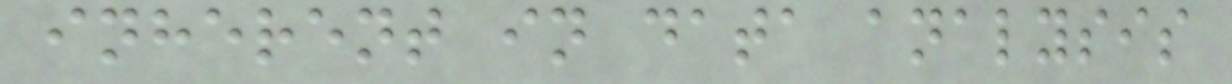inherent in data analysis
